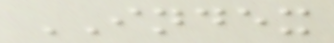INDEX
